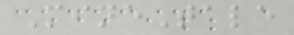MineTale
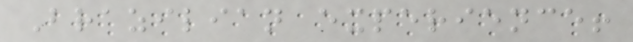Brazilian experience!
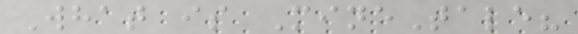What is MineTale?
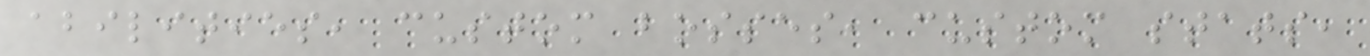abilities, custom bosses, custom stats,
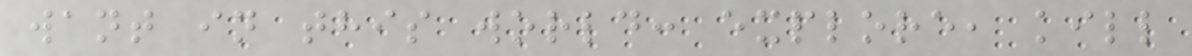want in this world: explore, kill
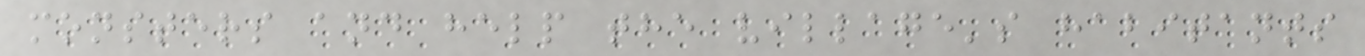monsters and help the village's habitants
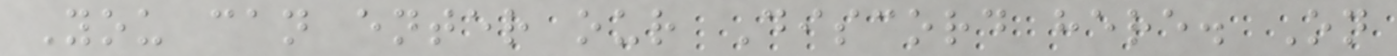You can enter our Discord here. On
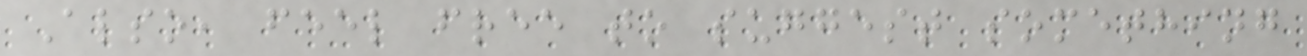Also, feel free to suggest something
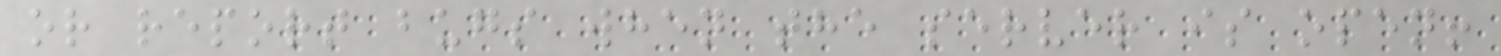or report bugs when the server is open!
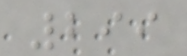299
